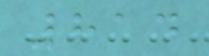814
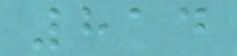814
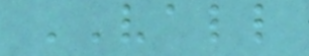VALL
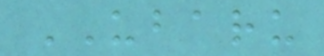UBARU
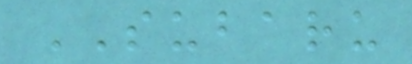SUBARU
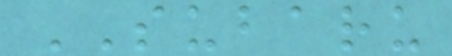SUBARU
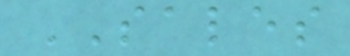SALES
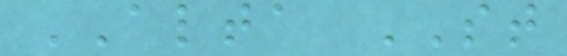ALTA ST
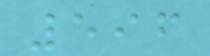596
